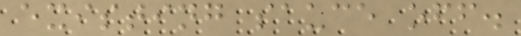existing sauce off.
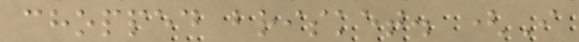chopped brisket. (I
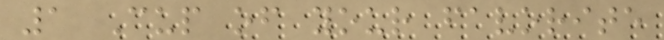1 Cup of your favorite
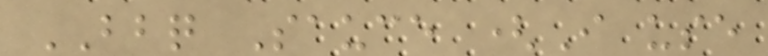BBQ Sauce (I use
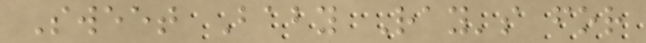Sweet Baby Ray's for
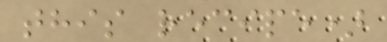this recipe)
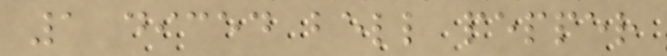1 diced bell pepper
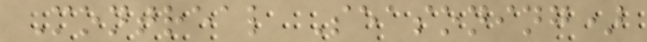Montreal Seasoning)
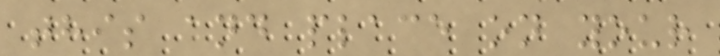this and place on your
